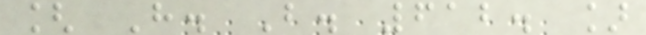[ H. B. 612. ]
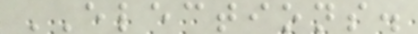ELECTIONS.
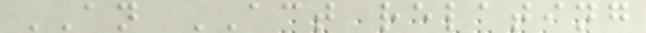AN ACT relating
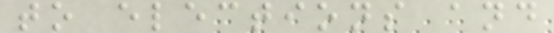to elections and
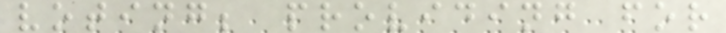voting; providing for
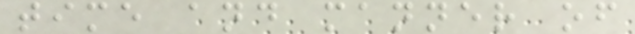time and manner of
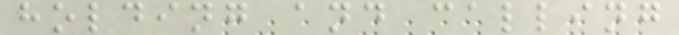holding and calling
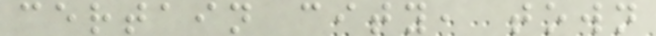certain city, town
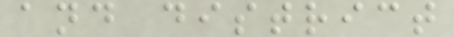and district
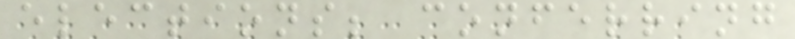elections; conferring
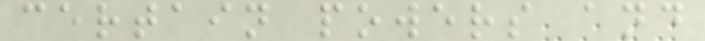certain powers and
